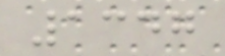1347
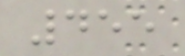455
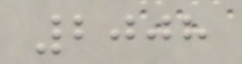2008
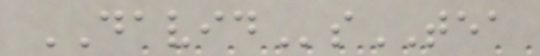DAVIDsTEA
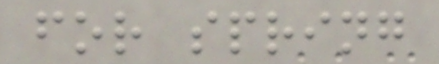for spring
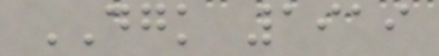DGK 1919
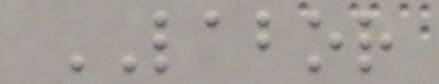LABOR
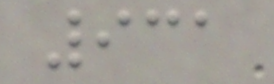931
